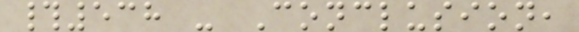#538 - Conclusion,
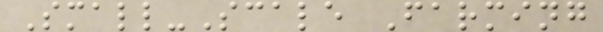Small-Scale Farming
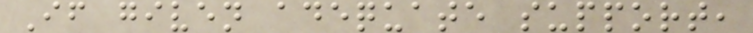If given adequate support,
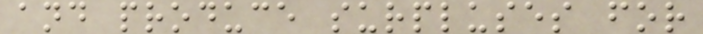and produce surpluses for
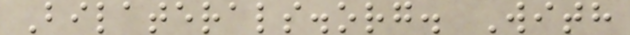Bilaterals.org. With
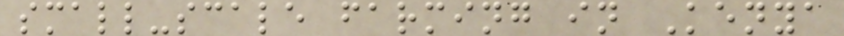small-scale farming in Kenya
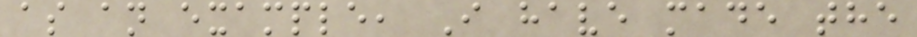as an example, I have made the
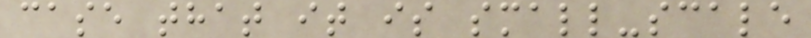case that it is small-scale
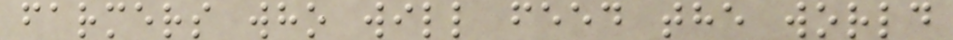farmers who will feed the world
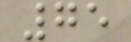75
